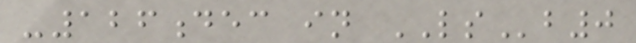-126dec in LSb0
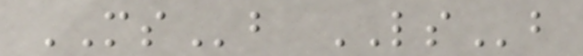MSb LSb
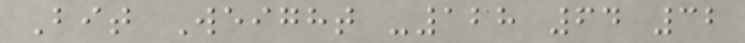Bit Weight -128 64 32
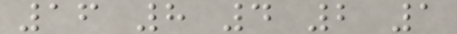16 8 4 2 1
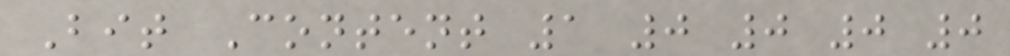Bit Content 1 0 0 0 0
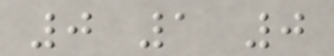0 1 0
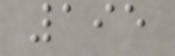195
